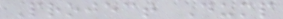Project Dump
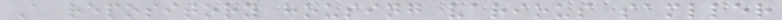A repository housing various samller
